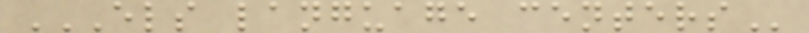ELS LANGUAGE CENTERS
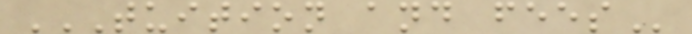TUITION AND FEES
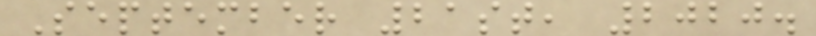September 21st, 2020.
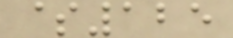$125
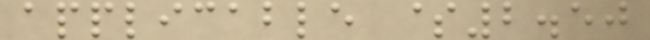applicable $2.50
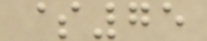$75
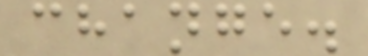change.
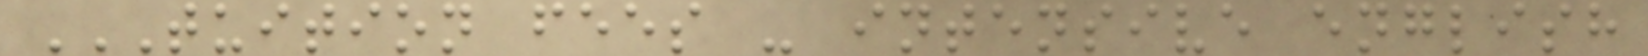TUITION FEES - INTENSIVE ENGLISH
